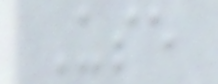Use
